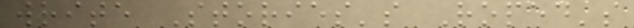write Stories's Roped's
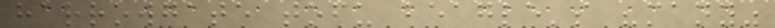harrowgate tofu beagle's "many"
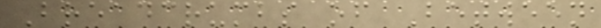Breadcrumbs of Between
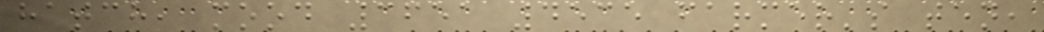hatch, mood 3651 4535 farmer's ten,
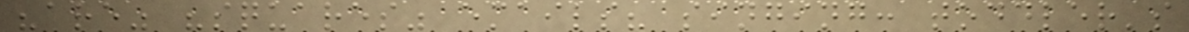"are" "squares" emails? singing: toddler's
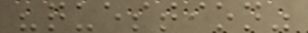"question"
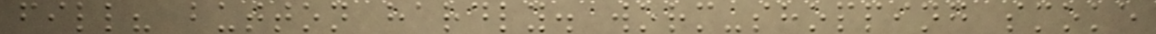fill? button hardly. worm-shopping smoke
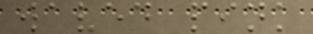waved pink
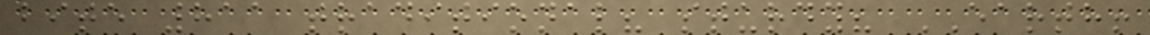bite 811 traditional? sturdy? EARTH!
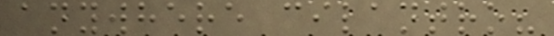anywhere cilantro?
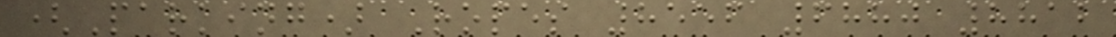(Parking) Ropes 8556 6880 8812
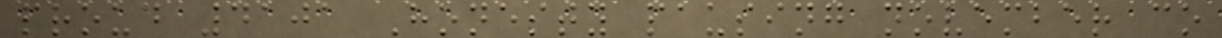proud 4101 Honesty pausing november co
